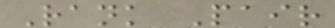Rank Pair
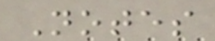Notes
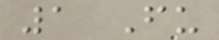1 Fu
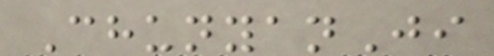ChunyanJi
